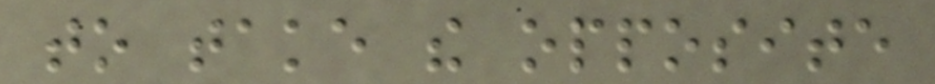to take the opposite
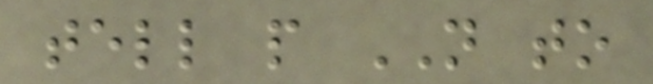tell people NOT to
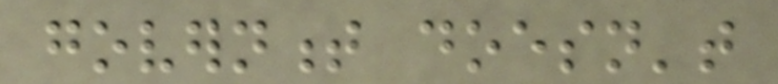government doesn't
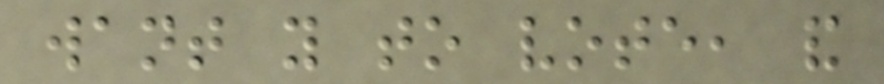want you to vote, and
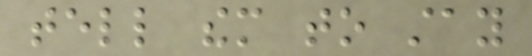tell them to stay
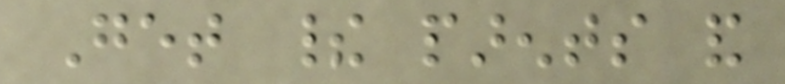Get their parents and
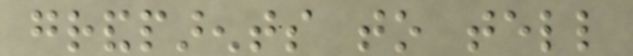grandparents to tell
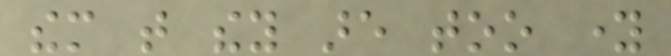them that they are too young
